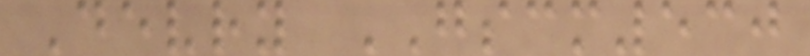Devry GSCM530
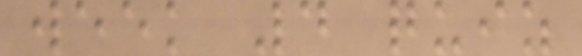week 4 quiz
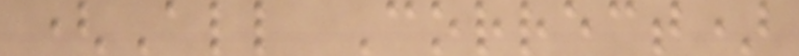(All Correct)
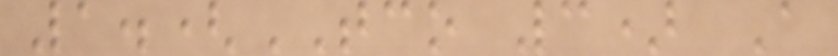1.(TCO 3) A
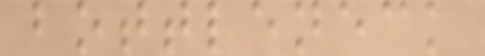bottleneck
